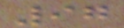97
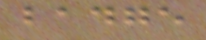badge
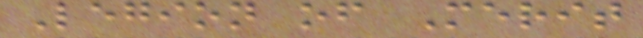Legion of Merit
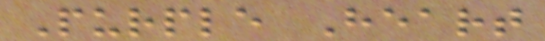Purple Heart
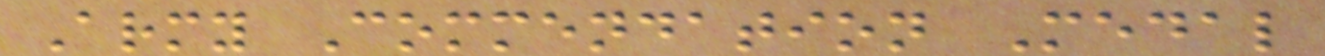Army Commendation Medal
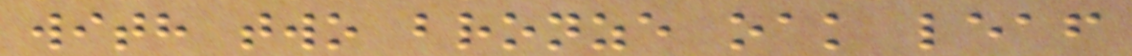with two bronze oak leaf
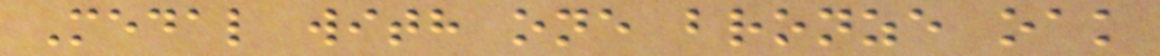Medal with one bronze oak
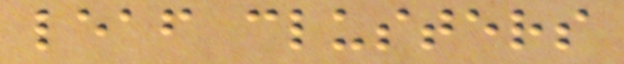leaf clusters
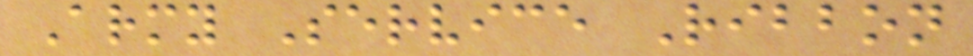Army Service Ribbon
